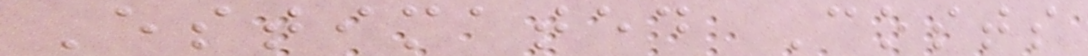Estimated Costs
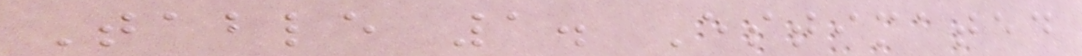Table 1. Estimated
